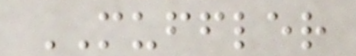MUFFLER
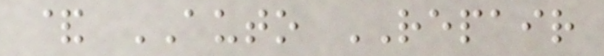& AUTO REPAIR
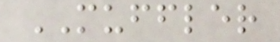MUFFLER
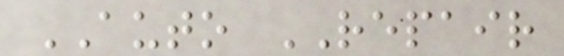AUTO REPAIR
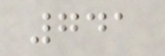741
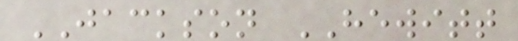JACKSON HEWITT
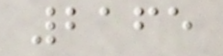2165
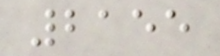2155
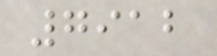7912
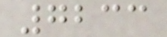7233
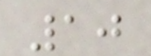10
